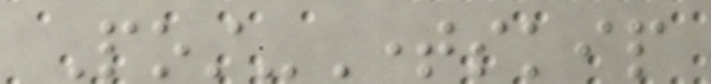Post-Timeskip
